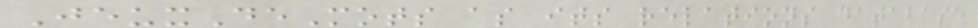JeuxDeMots as its relations database
